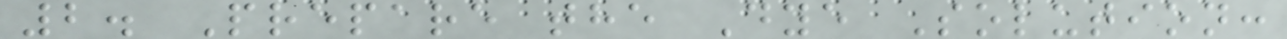2. Prepare the Dye Solution:
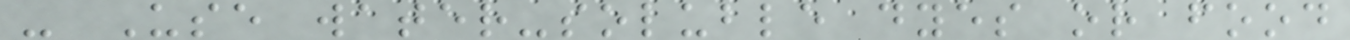- Use water-soluble dyes or food
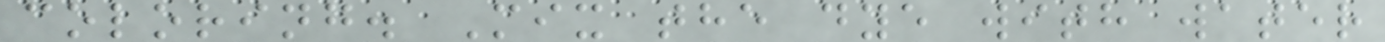coloring. Mix the dye with water
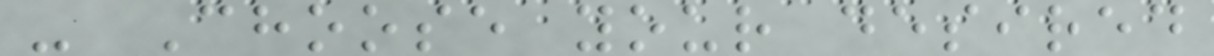- Choose your desired
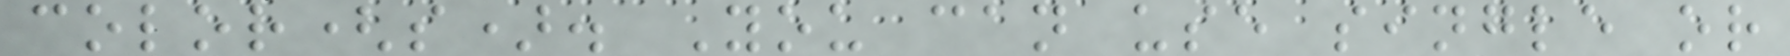color(s). You can use single or
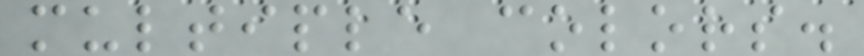multiple colors.
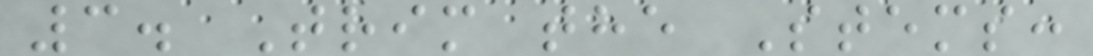3. Trim the Stems:
